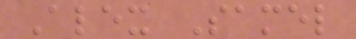Alex Samel
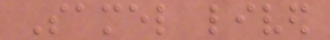Samel lived
